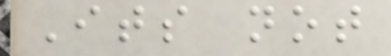Its not
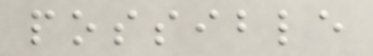possible
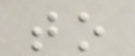to
